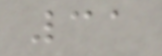31
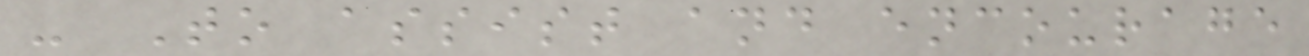- To assist and encourage
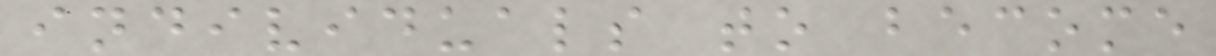individuals to become
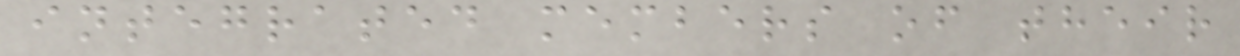integrated members of their
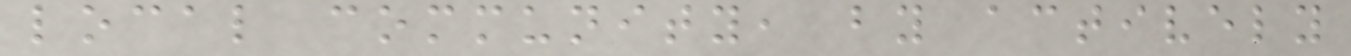local community, by actively
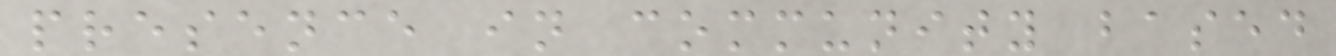presence in community based
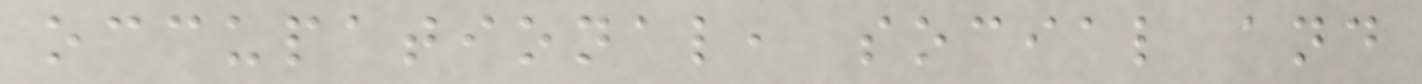occupational, social and
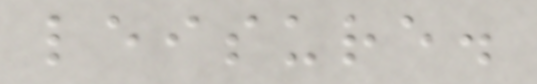leisure.
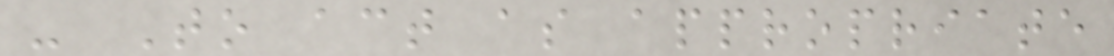- To act as appropriate
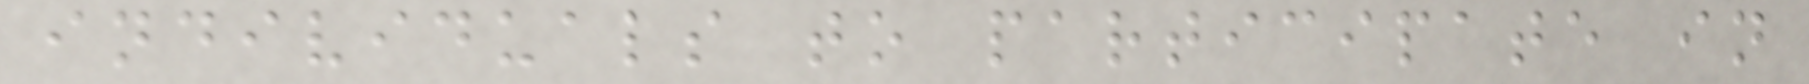individuals to participate in
